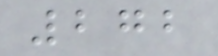272
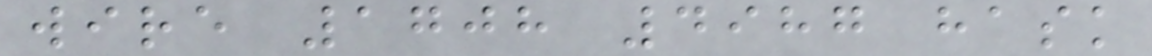wire 1708 4987 hask
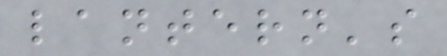lantern's
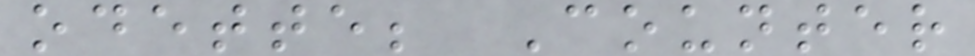odette; Counter
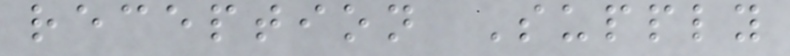reception Supply
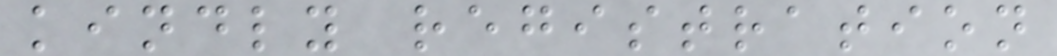kindly registration
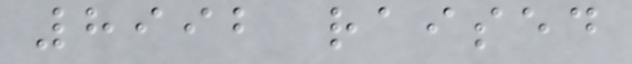8992 raised
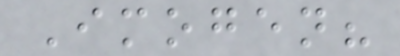Imogen?
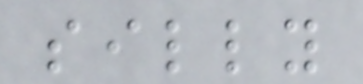silly
